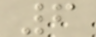6
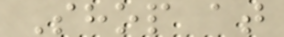Shop at
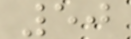50
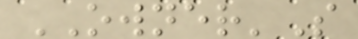OWNER'S
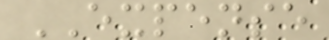EXPENSE
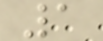1
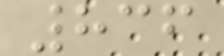836
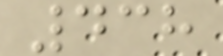438
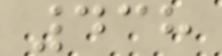438
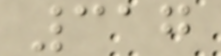317
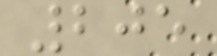205
